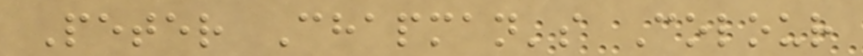Peter Chapman's Colour
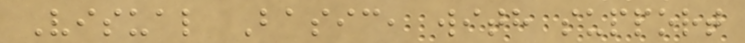Visual Basic, with support
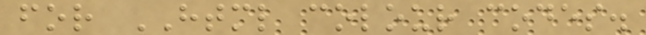for HTML colour codes.
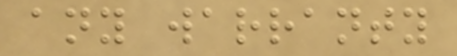any warranty
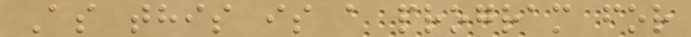As this is a program for
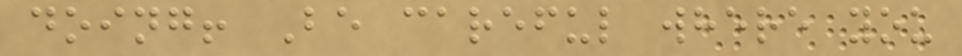doing! Be careful where you
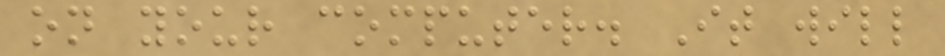on your computer. It will
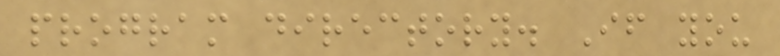program directory. If you
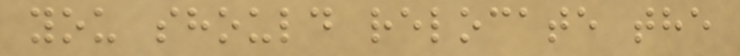you should relocate the
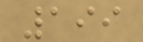199
